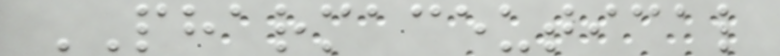PHARMACEUTICAL
